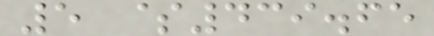5 $439.65
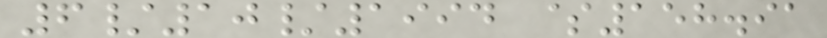6/10/1994 $158.91
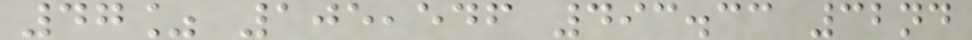47% 105,546 493.33 32nd
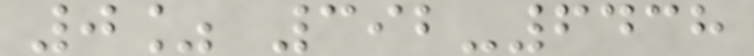0% 392-6438
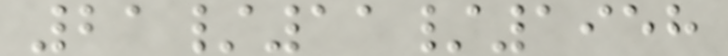21/11/1958
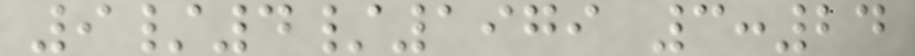9/4/1979 3:24
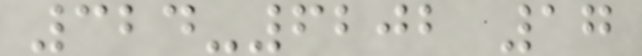324-6202 17
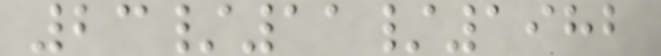23/11/1982
